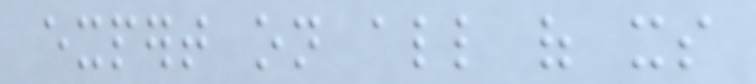expert on all of its
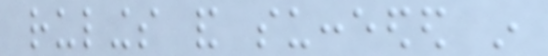rulings and succeeded in
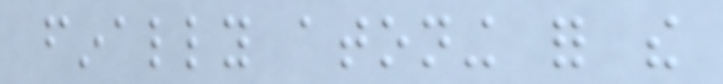finally atoning for the
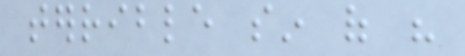terrible sin of his
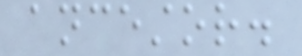ancestor.
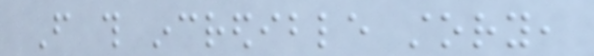From this incredible story,
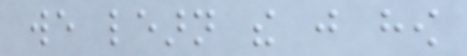we learn the just how
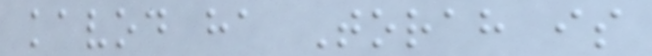kavod ha Torah is
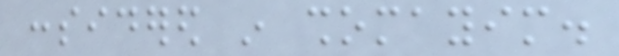considered in shomayim.
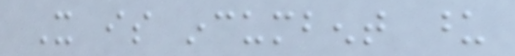It is incumbent upon
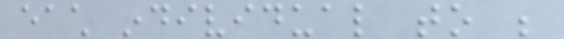each individual to be
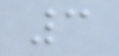3
